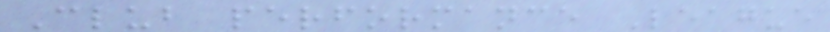Club performance League
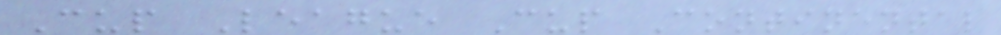Cup League Cup Continental
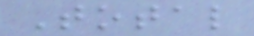Total
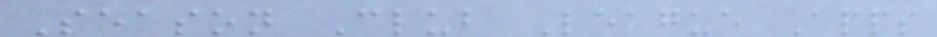Season Club League Apps
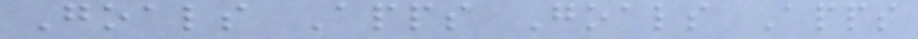Goals Apps Goals Apps
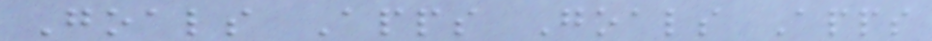Goals Apps Goals Apps
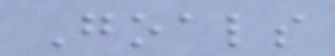Goals
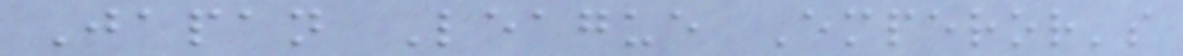Japan League Emperor's
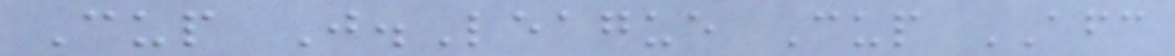Cup J.League Cup AFC
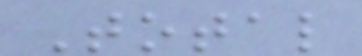Total
